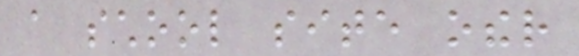a school site other
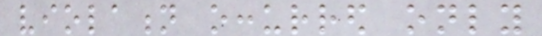violation occurred only
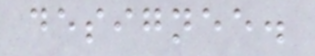designee.
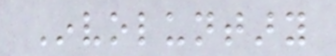Involuntary
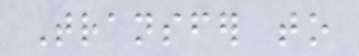Transfer to
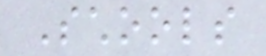Schools
